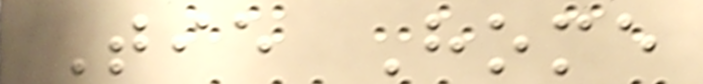Tie Home
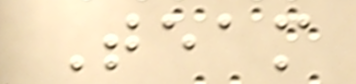Team
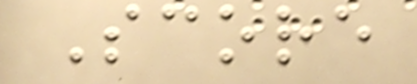Score
